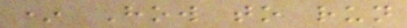* How to run
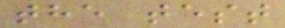the test
